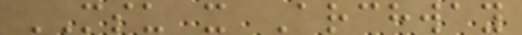MSU x Archway
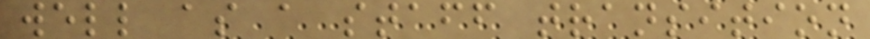well as a staff transition
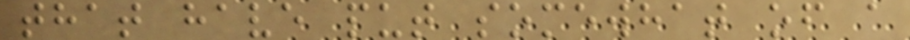that have put somewhat of a
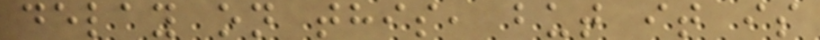delay on this, but it is
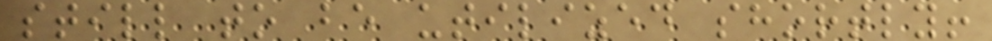still to be utilized shortly!
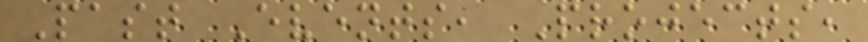Past Events, Projects,
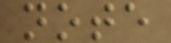note
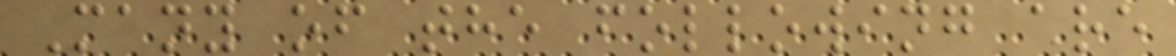Many of the following are
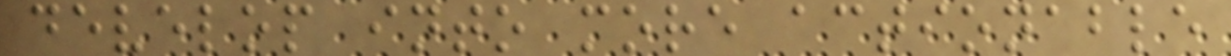develop into more actionable
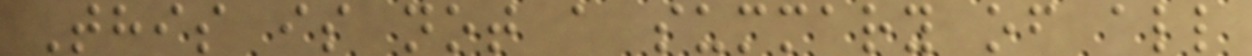This is not a summary of all
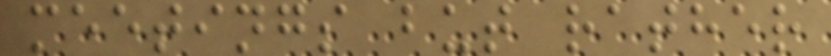meetings but rather
